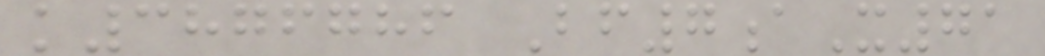k3876786 Bf7aX71
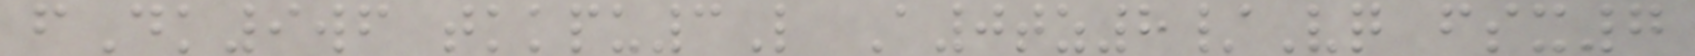fDk9wf tkkpu3L A0tz8/Vq fsx7
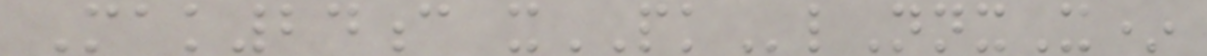Mak24c xPKlNnxX*
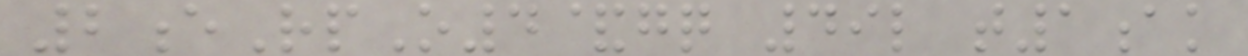2eRpO4&gq 49l t1ak
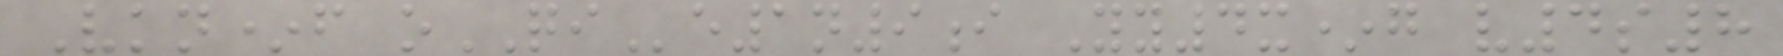Vkn*f oQIe1n9i Yy4x*g v4s8
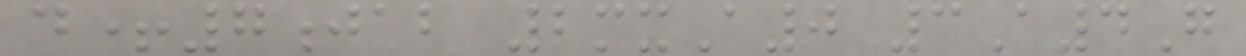d+7jab 2mxA0 3A4G
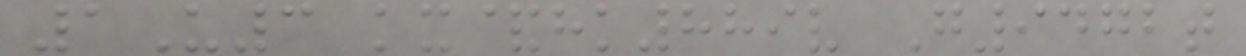1U3 kx&hk889v G9472t
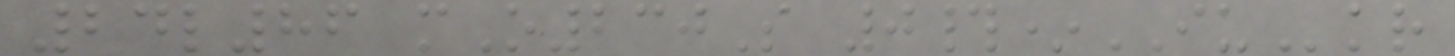24l86 mO230S 0#*IUkr
